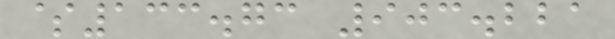$133.73 903.221
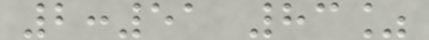2:51 83%
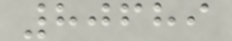80689
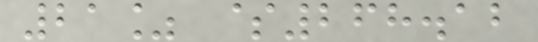21% $268.12
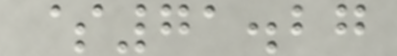$71.27
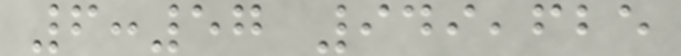6:57 949,625
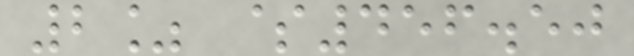2% $456.50
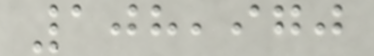108,970
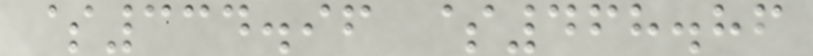$334.96 $468.86
